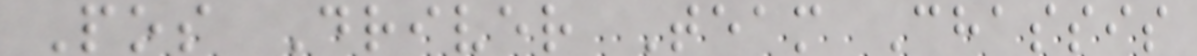Pos Driver Team Chassis
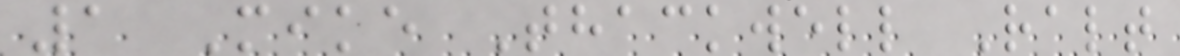1 Mike Thackwell Ralt
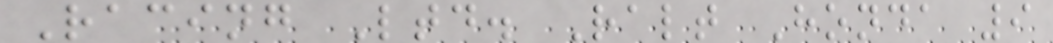Racing Ltd. Ralt Honda 9
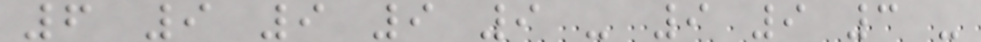6 9 9 9 9 - 9 9 3 -
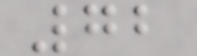72
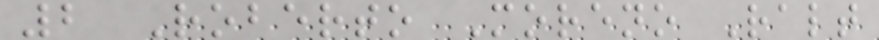2 Roberto Moreno Ralt
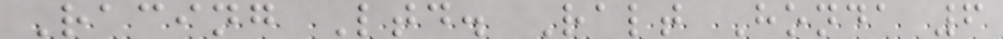Racing Ltd. Ralt Honda 6
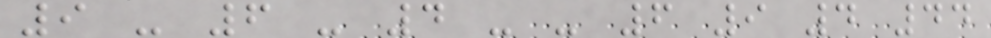9 - 6 - 4 - - 6 9 4 44
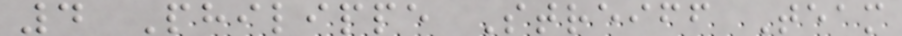4 Philippe Streiff Team
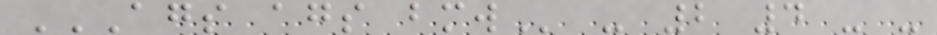AGS AGS BMW - 2 4 - -
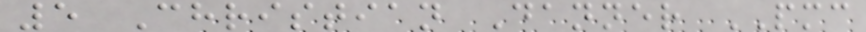5 Christian Danner PMC
